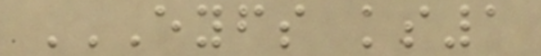EYFS KS1
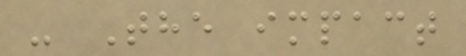- The impact
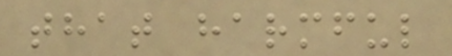that harmful
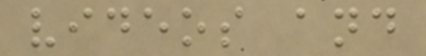videos and
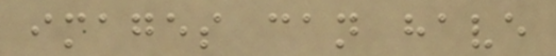images can have
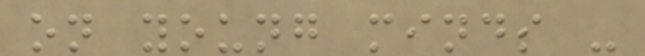on young minds -
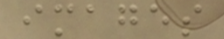images
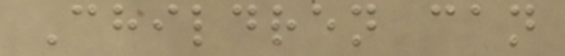Children can
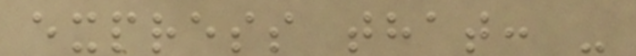express that: -
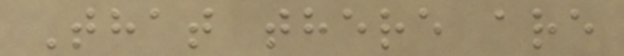That there are
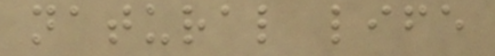natural life
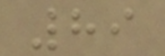89
